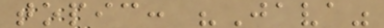topic: "Java"
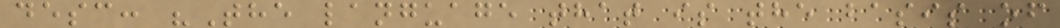desc: "The language that is the basis of
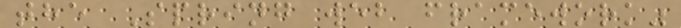the Spring web framework"
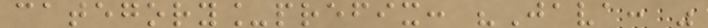category_prefix: "Java: "
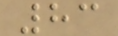83
